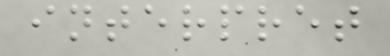interpret
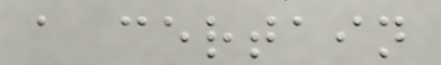a certain
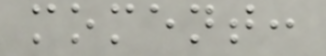moment:
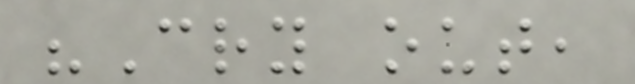"Cry out,
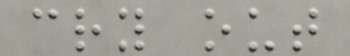cry out
